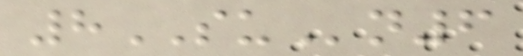8SUn6
